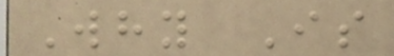Why Is
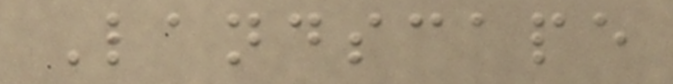Landscape
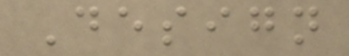Design
